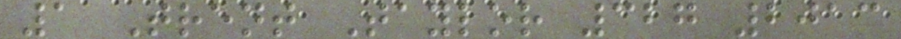1 Trent Taylor 327 2013
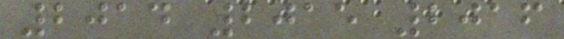2014 2015 2016
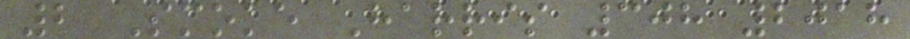2 Smoke Harris 308 2018
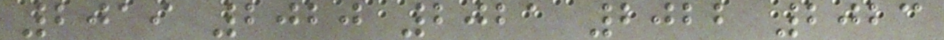2019 2020 2021 2022 2023
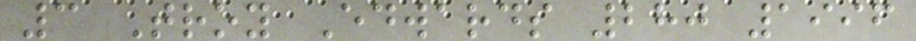3 Troy Edwards 280 1996
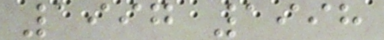1997 1998
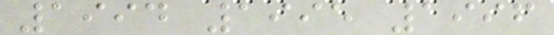1994 1995 1996
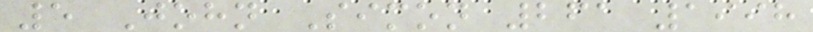5 John Simon 261 1998
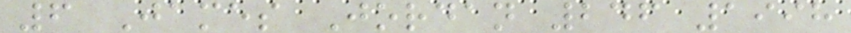6 James Jordan 246 1998
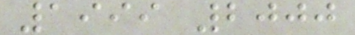1999 2000
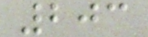203
